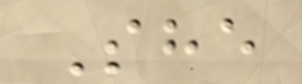She
